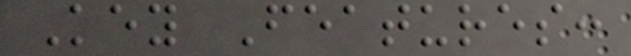Key Features:
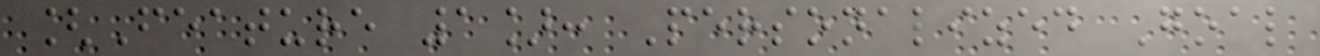[Feature 1]: Personalized Goal
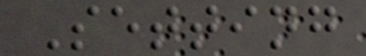Setting
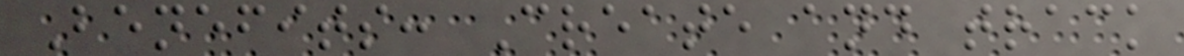Benefits: Create and track
